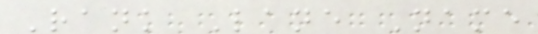Rank Lane Name
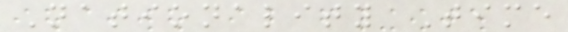Nationality Time
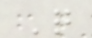Q
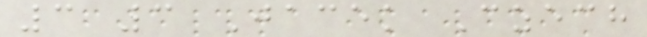3 3 Jacek Czech
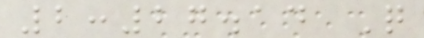2:27.14 Q
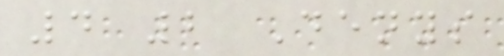4 2 Denys
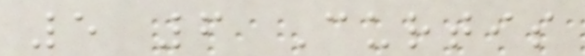5 6 Curtis
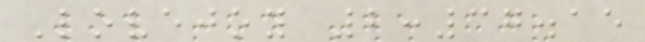Lovejoy 2:37.15
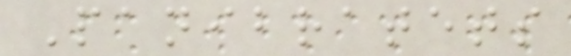Panibratets
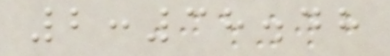2:38.48
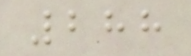288
